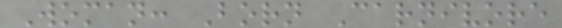Woman: Born Carnivore
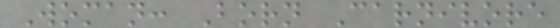Woman: Born Carnivore
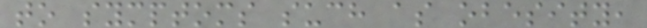to symptoms such as obesity,
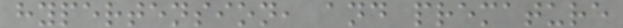hypertension, and premature
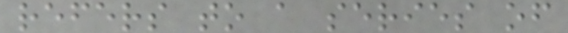refers to a series of
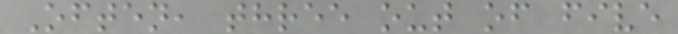Often, three out of five
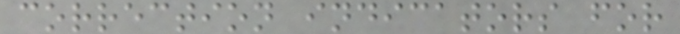correction indicators for
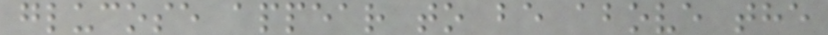glucose appear to be above the
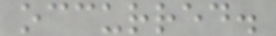occurred.
